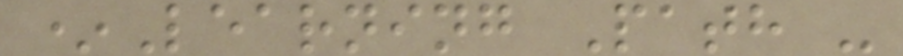*Learning Path -
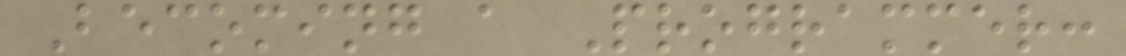Becoming a Programmer:
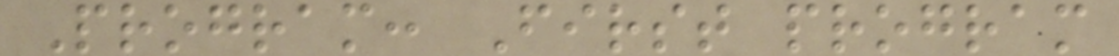Program: First program
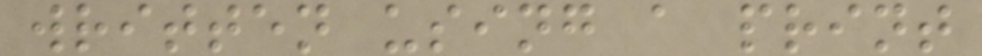written using a print
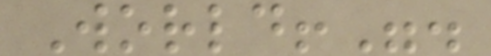World!".
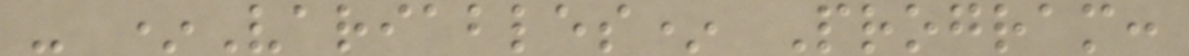- *Variables* Program:
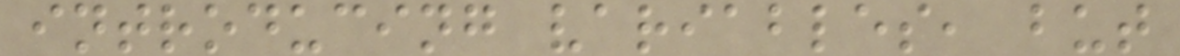introducing variables, but
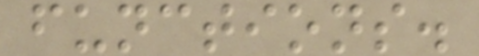functions.
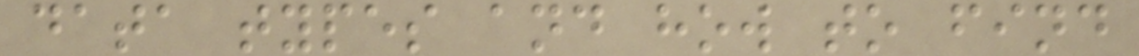data types and how to find
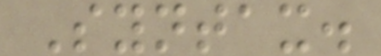Syntax.
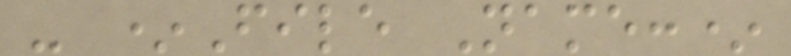- *File Name:*
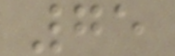75
